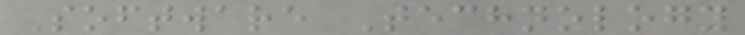Software Technology
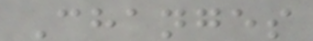Changes
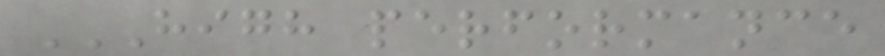HIGH PERFORMANCE
